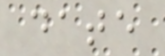date
